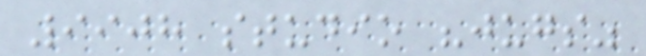9908 studio "jugs"
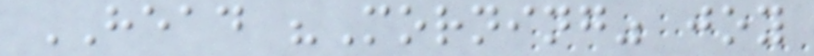HEAD "Morning" joy
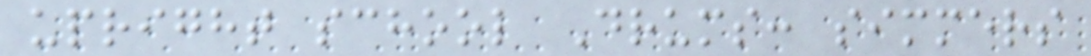upright school Drums: simmers
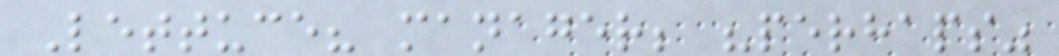Lettuce? manager; "perhaps"
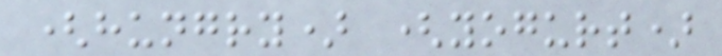(hungry) (yogurt)
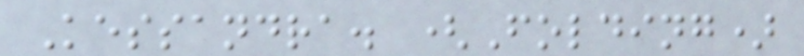Kessandra. (Folding)
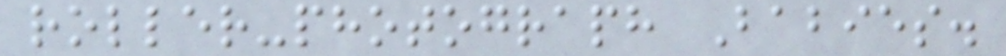roller-photograph Babies.
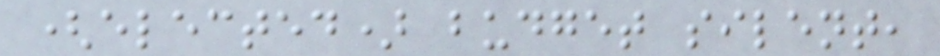(elected) budget silent,
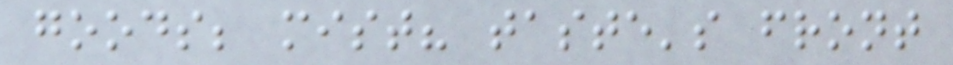goods; mist? taste's front
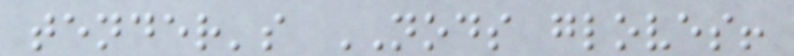tender's NODS gloves!
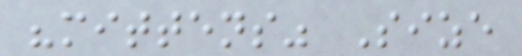"mittens" Size
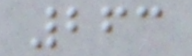263
